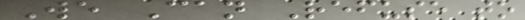We Can Refuse to
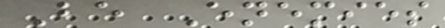Be Enemies
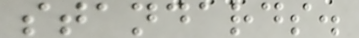standards.
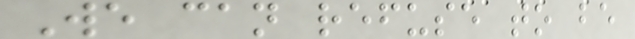We can refuse to be
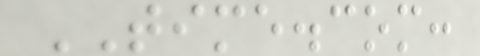TIME.com:
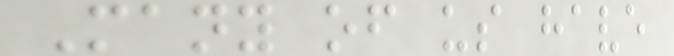Many of us have
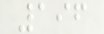196
